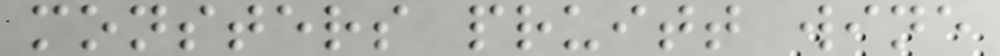monsters pruitt wine
